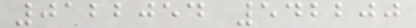0122054 542200
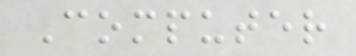Computer
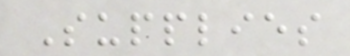Supplies
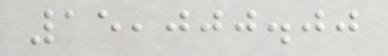15,000.00
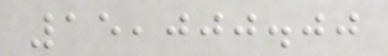15,000.00
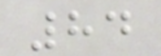84
